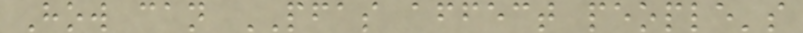How can PFAS affect people's
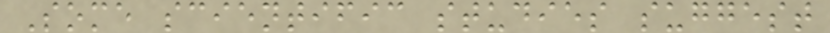Some scientific studies suggest
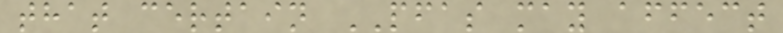that certain PFAS may affect
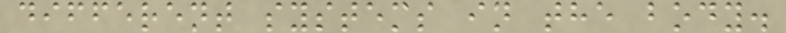different systems in the body.
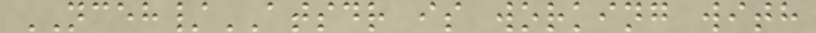NCEH/ATSDR is working with
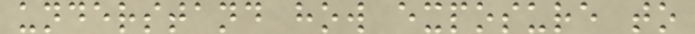understand how exposure to
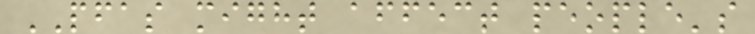PFAS might affect people's
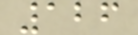126
